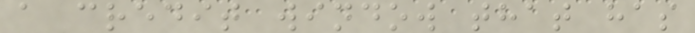a credit window that has
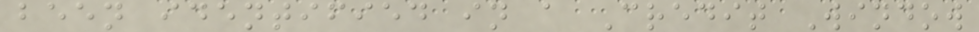been identified in a Credit Window
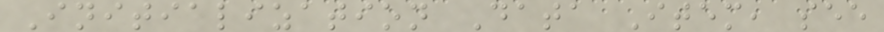Initialization Data Item, see
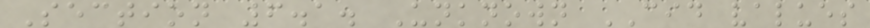Section 6.1. Unknown CID values
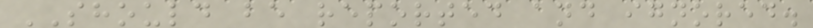SHOULD be reported and ignored.
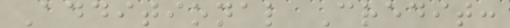Additional Credit:
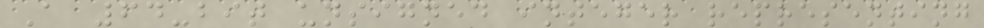A 64-bit unsigned integer representing
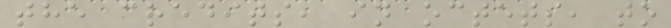the credits, in octets, to
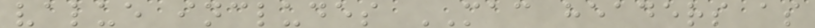value includes MAC headers as
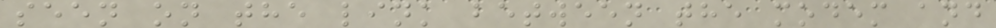seen on the link between the modem and
